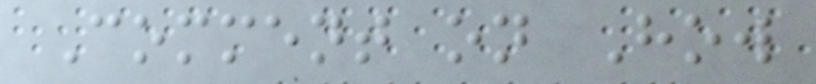Comment on How
